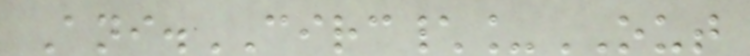Ani.CIRC\_OUT
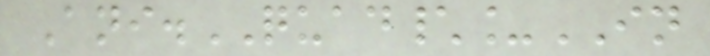Ani.QUAD\_IN
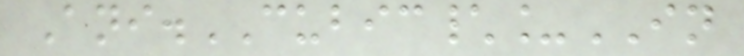Ani.CUBIC\_IN
